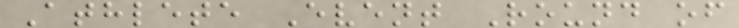Athlete Event Round of
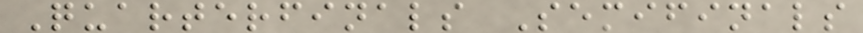Quarterfinals Semifinals
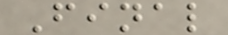Final
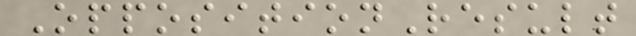OppositionResult
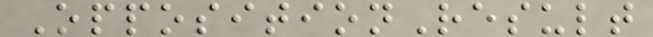OppositionResult
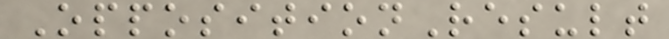OppositionResult
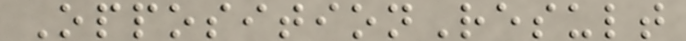OppositionResult
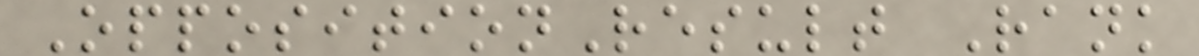OppositionResult Rank
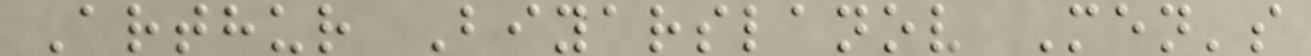Arthur Biyarslanov Men's
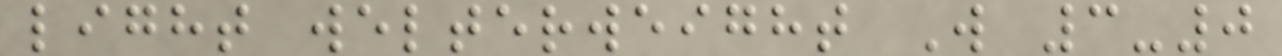light welterweight W 3-0
